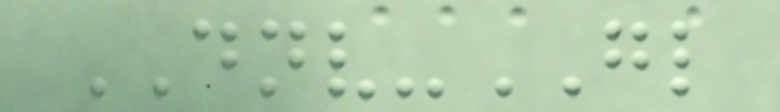DNV-GL
